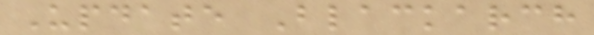Update Blackarch
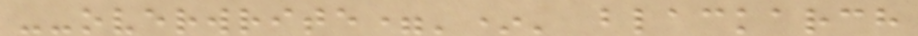--overwrite='*' blackarch
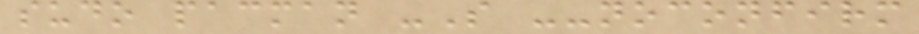sudo pacman -S --noconfirm
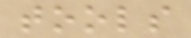tools
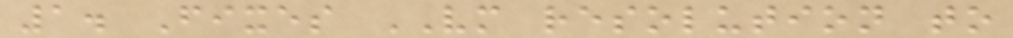1. Fixes VM resolution to
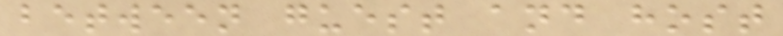between guest and host
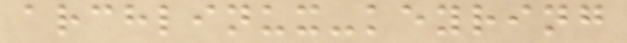archlinux-keyring
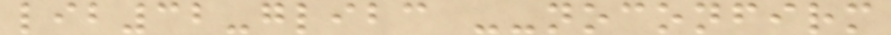lib32-glibc --noconfirm
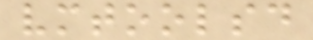vmtoolsd
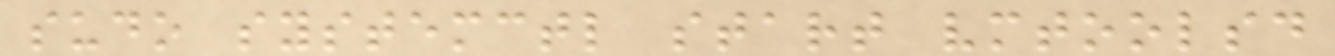sudo systemctl start vmtoolsd
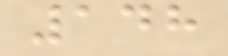148
